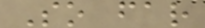So far
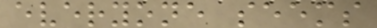everyone seems
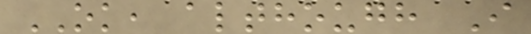OK, although I
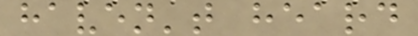haven't heard
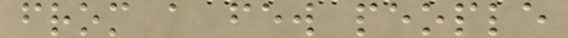from a few people
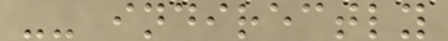-- indirectly
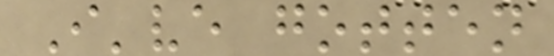I've gotten
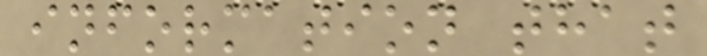information that
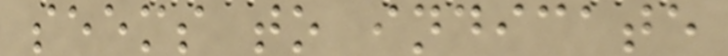seems to indicate
